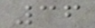36
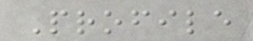Profile
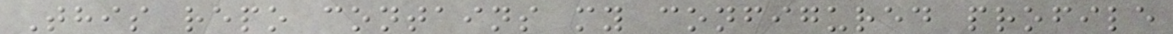This repo contains my configured profile
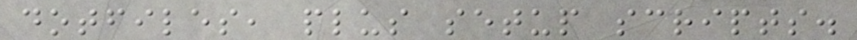dotfiles, plus setup scripts.
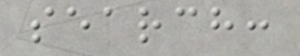search:
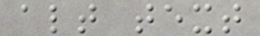alt text
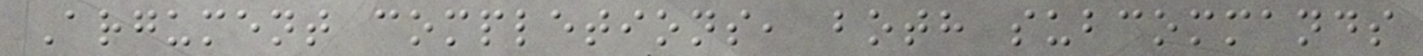Argument completions, both subcommands
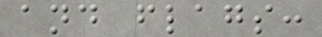and flags:
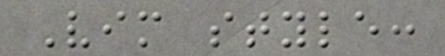Vim style:
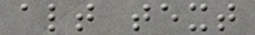alt text
